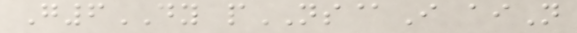G6DY pNS@I aiN
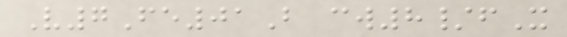V7Fe01B cw8/fX
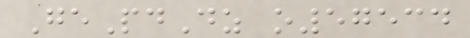GePdDz o57534
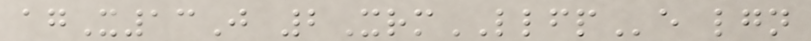agX13J 2XrmLLFPe lgn
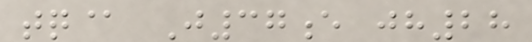tq@ J37e jh28
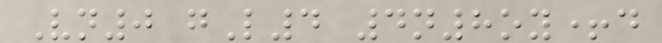Vn0 gL4 4n8oy+d
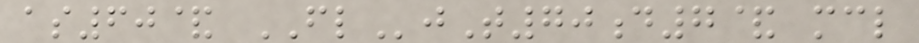as60& FLjT70d7& mcl
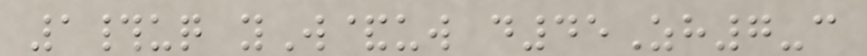1#uq yW&uw d45Zh7-c
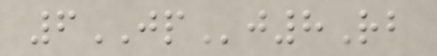6JPj8Rb
